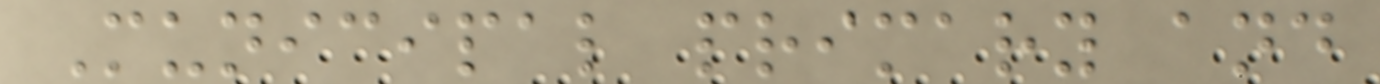Municipal primary and
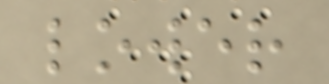lower
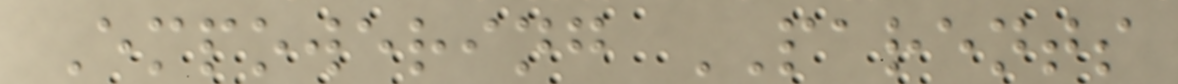Empowering PARENTS
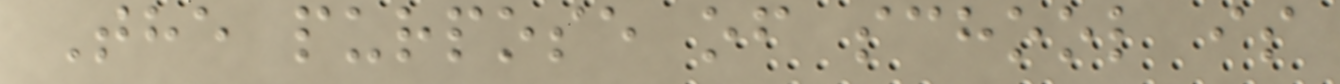The purpose of school is
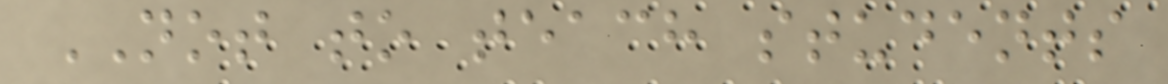NOT to teach students
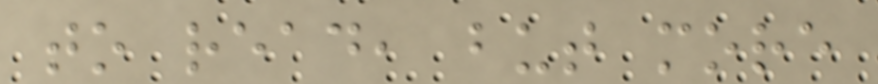to read, but more
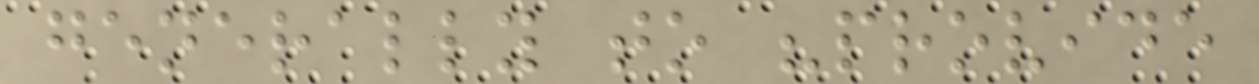generally to "provide
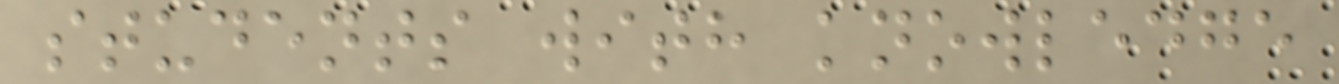students with knowledge
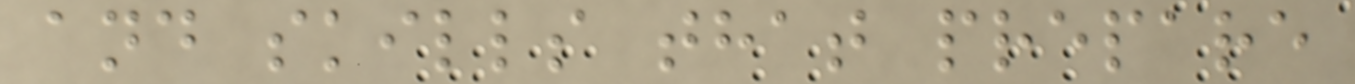and skills that prepare
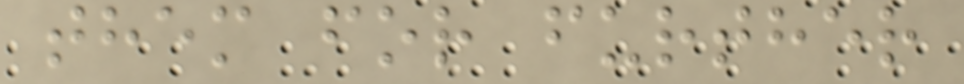them for further
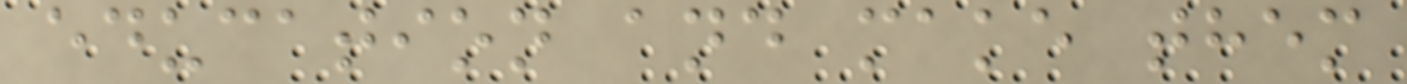education and make them
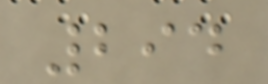294
